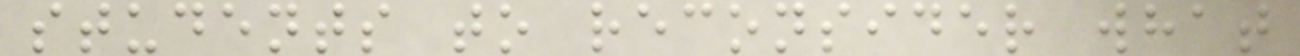students to reconsider what
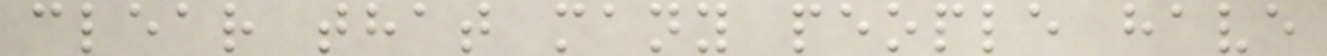clear that many people have
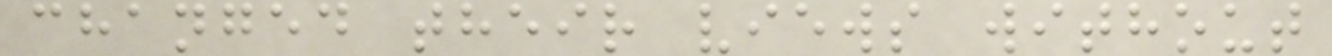changed their views without
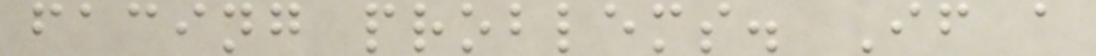facing problems. If a
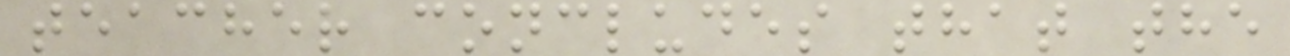teacher concludes that the
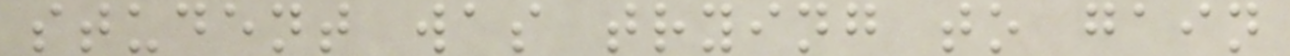student was trying to gain
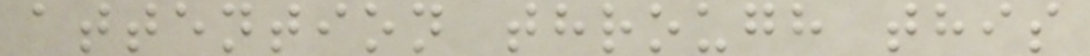attention through this
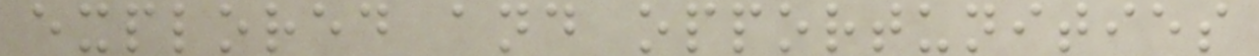explored and opportunities
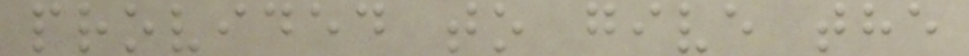provided to give the
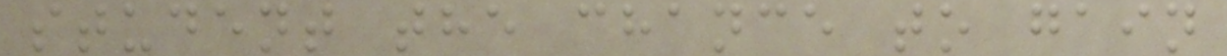student the chance to gain
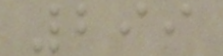299
